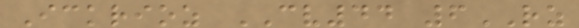Ickrioz CV44 6RZ
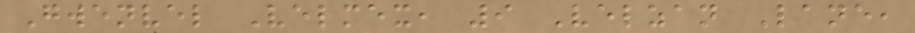Gwenvel Velmex, 9 Velzan Lane,
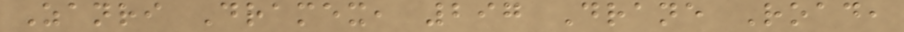Zanri Dramex, 297 Drane Road,
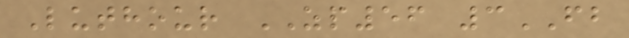Luthour ZP56 3FB
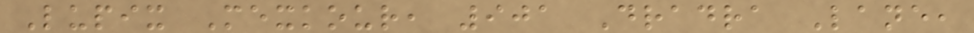Lupix Mexkour, 901 Dradra Lane,
